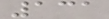131
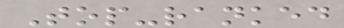Top-ranked
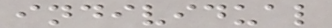individual
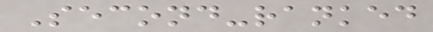Second-ranked
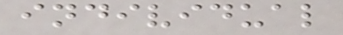individual
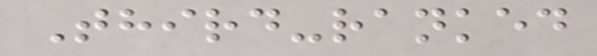Third-ranked
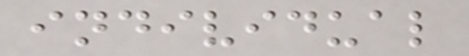individual
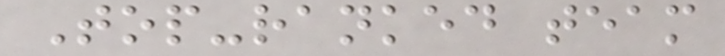Top-ranked team
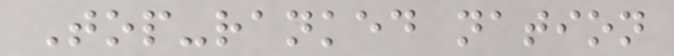Top-ranked nation
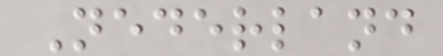Nederland
